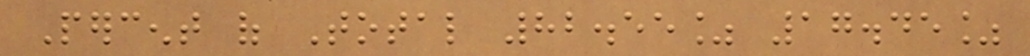Percent of Total 82.55% 17.45%
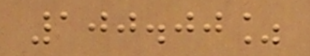100.00%
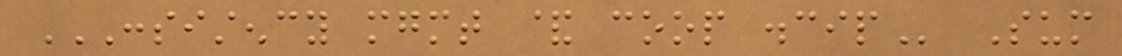CONSISTENCY MGMT & COOP DISCIP Sum
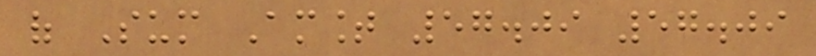of Sum Amount 57.09 57.09
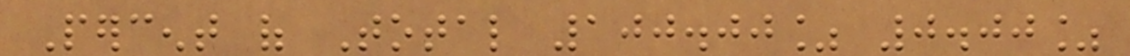Percent of Total 100.00% 0.00%
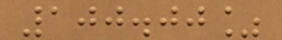100.00%
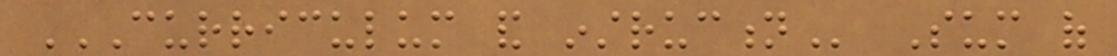CURRICULUM AND INSTRUCTION Sum of
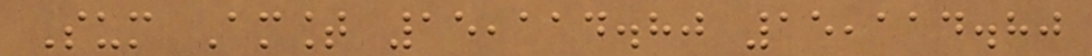Sum Amount 15,114.80 15,114.80
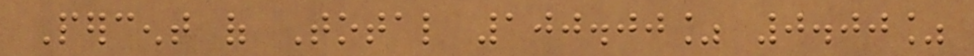Percent of Total 100.00% 0.00%
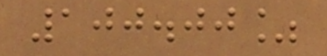100.00%
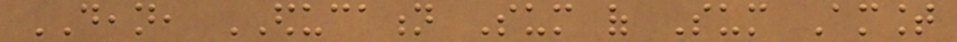DEAN, EDUCATION Sum of Sum Amount
